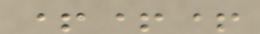+++
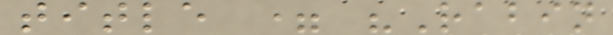title = "Rabin
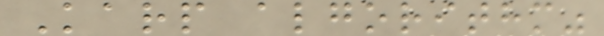Karp algorithm"
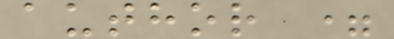author =
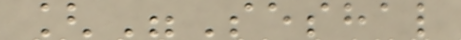["Seshal
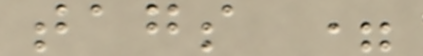tags =
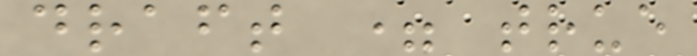draft = true
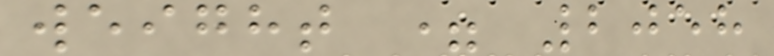weight = 2058
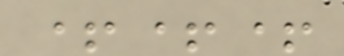+++
